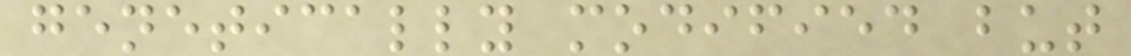genetically modified but
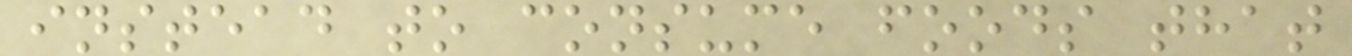instead to consume foods that
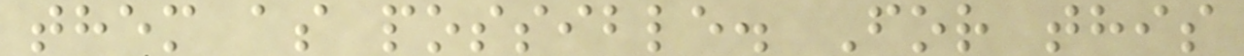them as possible. For this
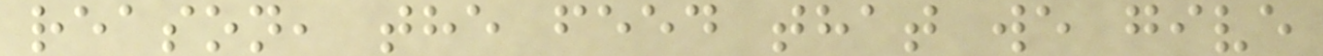reason, the feed that we give
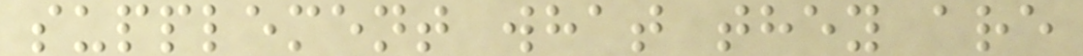supplement what they are
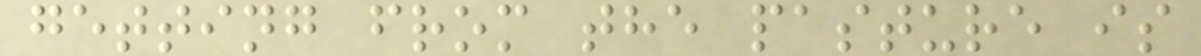getting from the pasture is
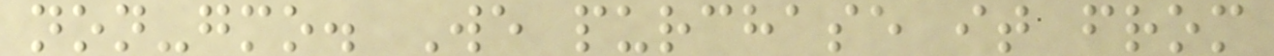non-gmo. We purchase it from
